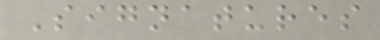Signatures
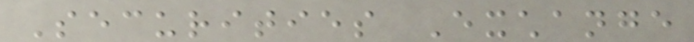Securities Exchange
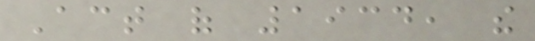Act of 1934, the
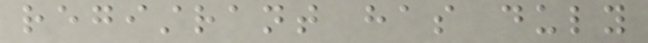registrant has duly
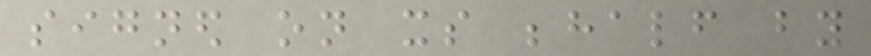signed on its behalf by
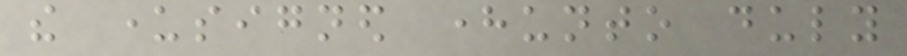the undersigned hereunto duly
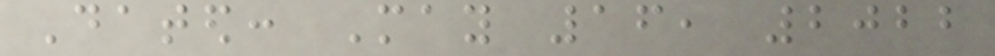Dated: May 16, 2022
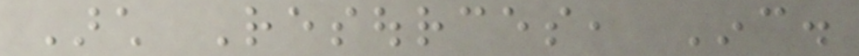Arch Resources, Inc.
